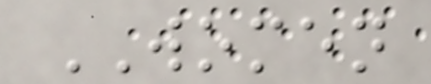WOMEN
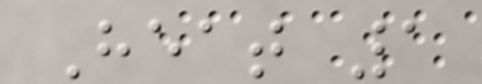Heat 1
